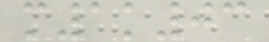m1k03
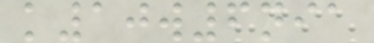k10w6nia
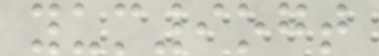yum9ogt
